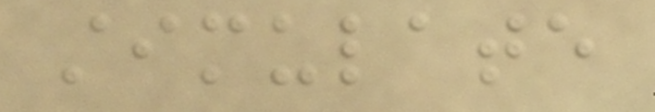stimulate
